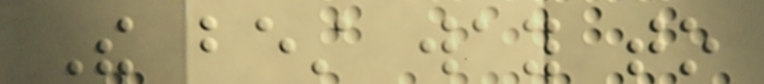The best way to
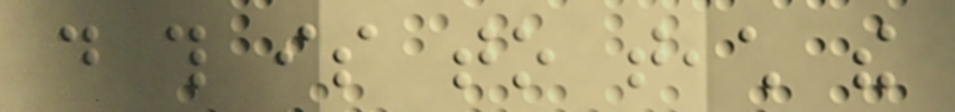do this is to teach the
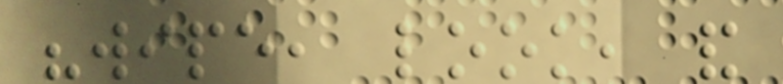"wipe, look, and
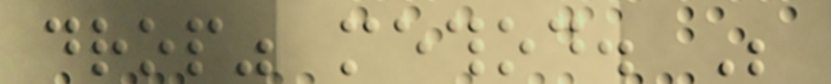drop" method. Be
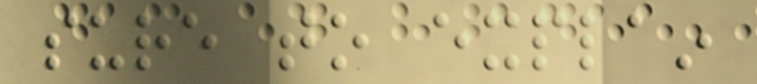sure to explain
